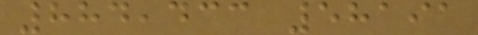884,433 58191
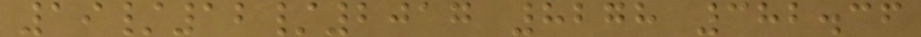19/12/2017 8278 382.36
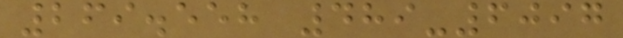269.558 489-6097
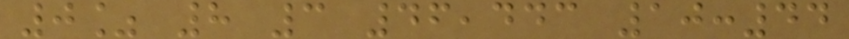0% 8 3 46,443 10:44
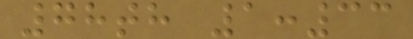78th 1:33
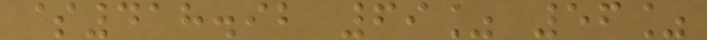$418.92 69% 56%
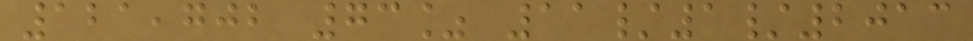121,702 73% 11/1/2013
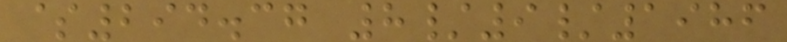$294.37 8/9/1986
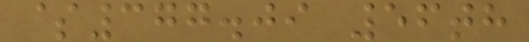$377.09 56th
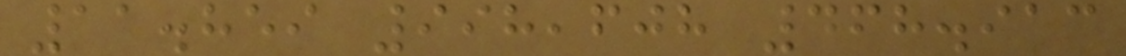11.859 998,608 468.913
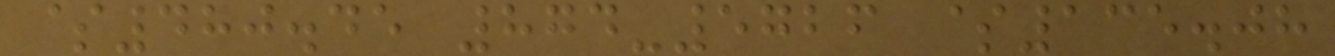$480.45 874-5726 $135.08
